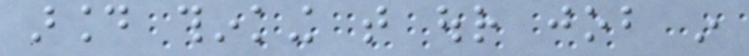around thinking that our job in
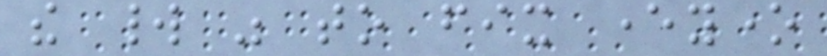the world was to fix everyone
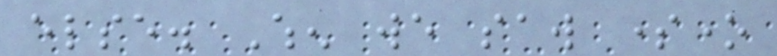else. When we saw someone
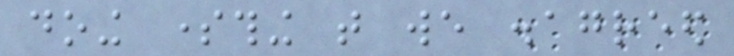doing something that we disagreed
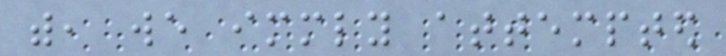with, we immediately attempted
